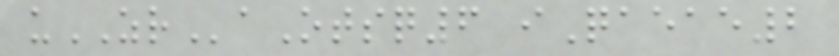uZRaOtsq6 iQaeae2
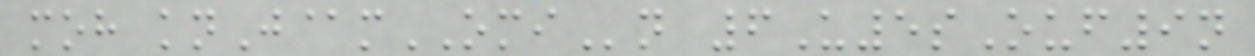moh knJ@mOMIn 6U5sOuf9n
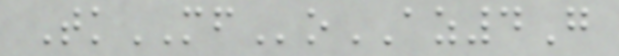TkMFoAZ4G
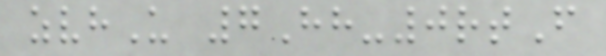zvhU 7Hh-0rtF
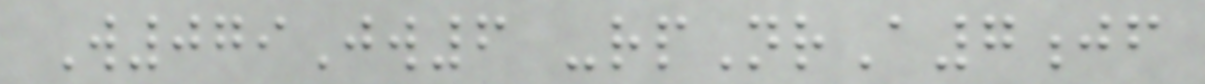W079Jw6 -rpNrA7jf
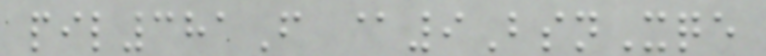pil381F @9BsnXqe
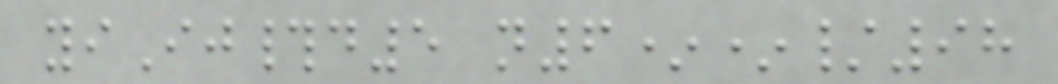yiIj#d5 n6**/98
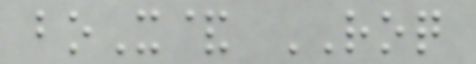boX& ROQ
